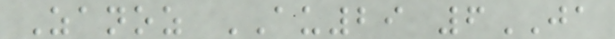Zanoz AU29 6JA
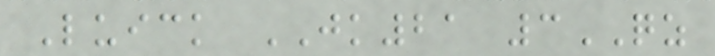Luick JK21 3QZ
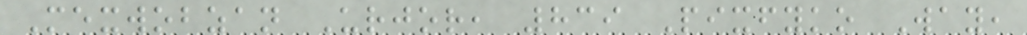Mexwobzan Urjor, 839 Pixfyko Way,
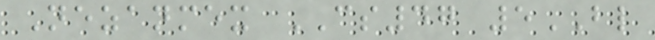Nezanmex CS47 5BL
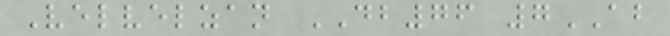Velvelzan DB76 7AB
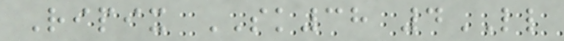Ripix SK38 4LL
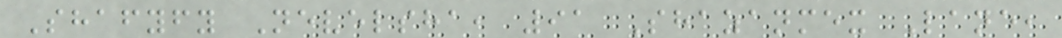Shafyfy Nevelsha, 91 Shazanmex Lane,
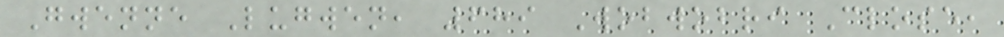Gwenne Lugwen, 689 Wobwobri Close,
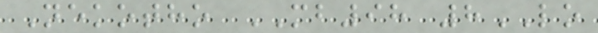Nekotho MB98 8LO
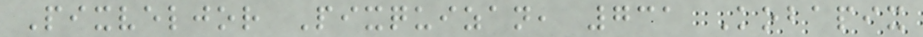Pixveljor Pixquizan, 731 Kobapix
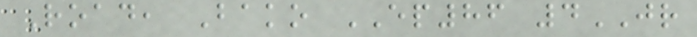Road, Bako EP86 4JR
